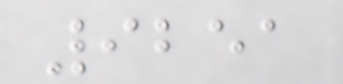9251
